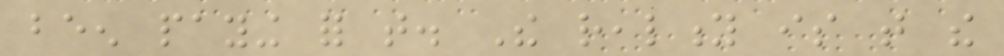been paying for that. The reality is that the
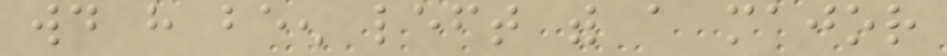would have been left with a major
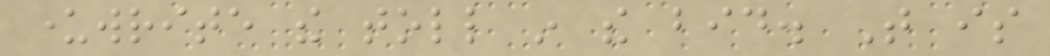underwrite the toll in the bid. That is
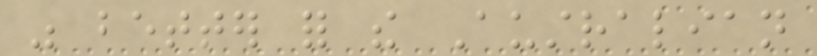was better for the Australian
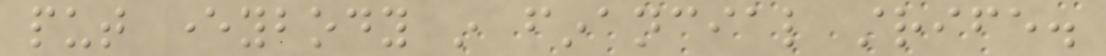put everybody in financial strife.
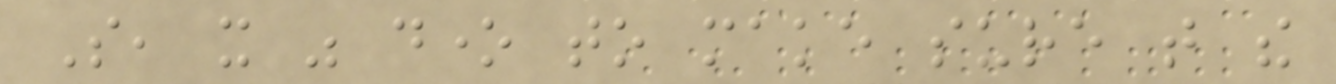So, it was done to make sure that the
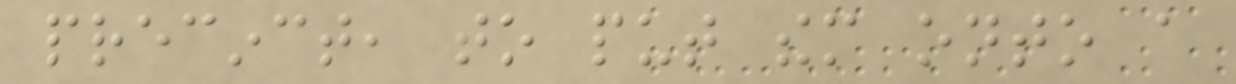precinct, to put them onto a
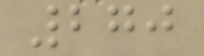270
